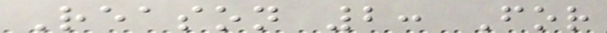Reason 2: For
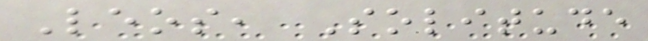Leos, Solitude
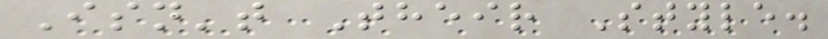Isn't Their Style.
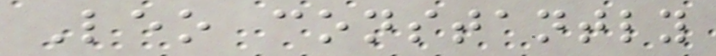Leo constantly
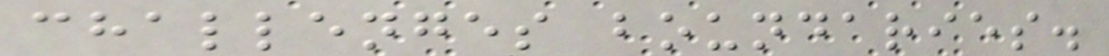challenges boundaries.
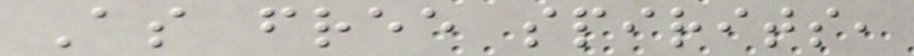As free spirits,
